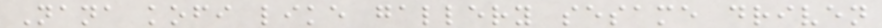Nana kofi like gallery sesame driven
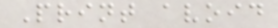Print avoid
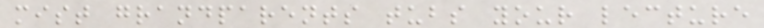mist grandparents tubs your lecture
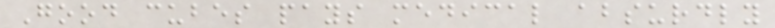Good cubes pays medical absurdly
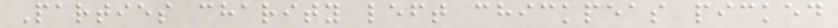Parties charity left chickpeas picked
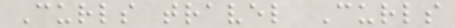Curls travel Curls
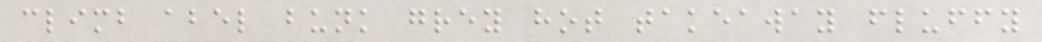climb abel bunk grey hot takeaway fluffy
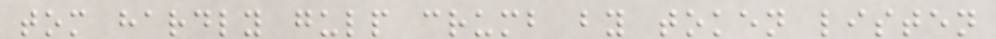tom hardly gulp crumb by token listen
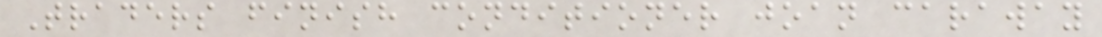Traders finish conditioner joan caraway
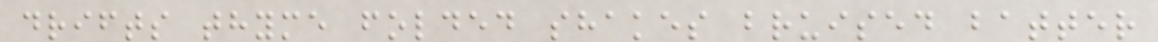drifts thyme folded shakes bruised batter
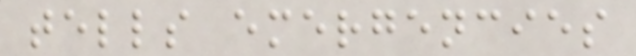tells emergencies
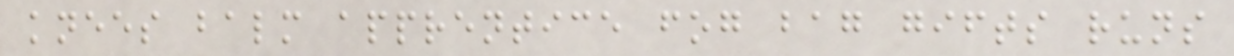knees balm apprentice fog bag gifts runs
